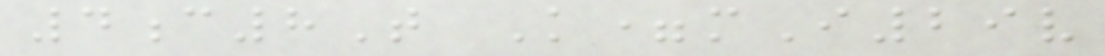4c8T K=mI29v
